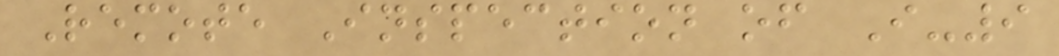Remote Inspection of I-9
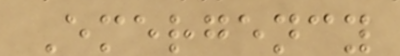Emergency
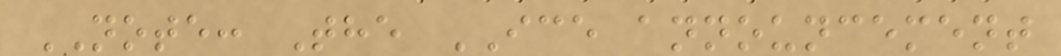NOTE: The ICE announcement
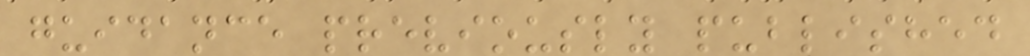guidance previously published
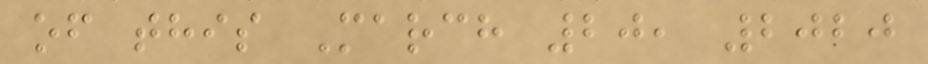of this March 20, 2020
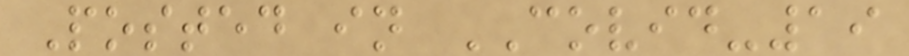Posted in COVID-19
